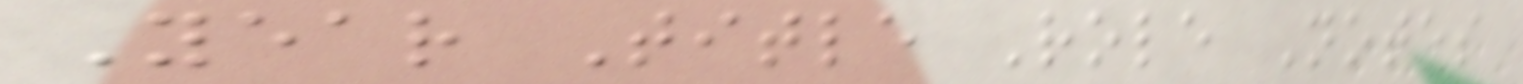Year Title Role Notes
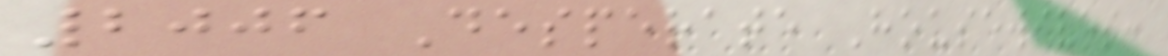2006 Desperate Housewives:
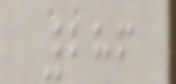286
